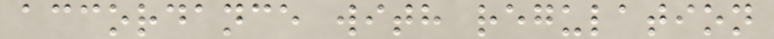accordance with regulation
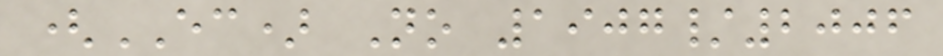(EC) No 1907/2006
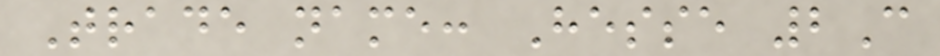Trade name: Hesse 2C
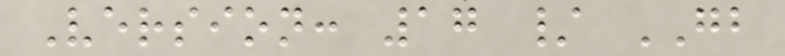Version: 17 / GB
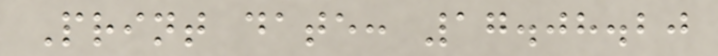Print date: 17.08.20
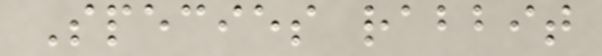Species rabbit
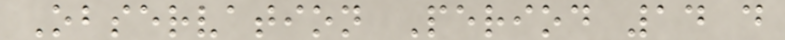Observation Period 14 d
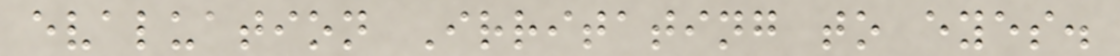evaluation Irritating to eyes.
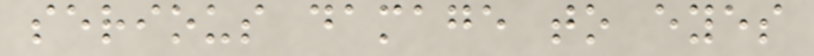serious damage to eyes
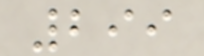299
